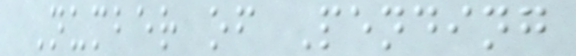Number of Pending
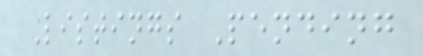Listings Pending
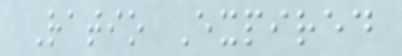Ratio Expired
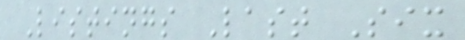Listings Last Six
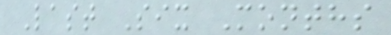Last Six Months
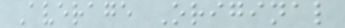Average Original
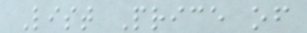List Price of
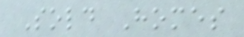Sold Homes
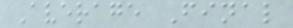Average Final
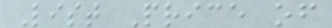List Price of
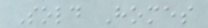Sold Homes
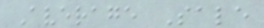Average Sale
